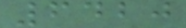6420
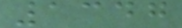1347
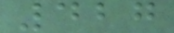427
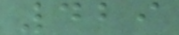429
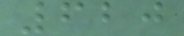620
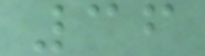36
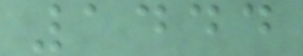1444
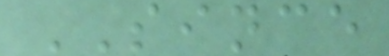SINCE
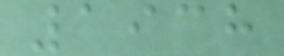1938
